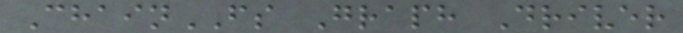ChainFS Graph Driver
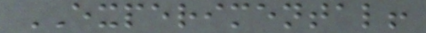EXPERIMENTAL!
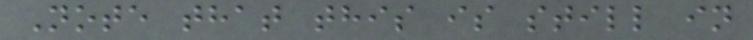Note that this is still in
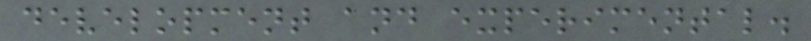development and experimental.
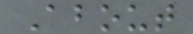About
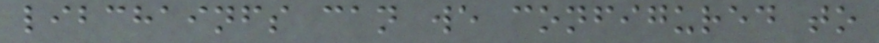libchainfs can we configured to
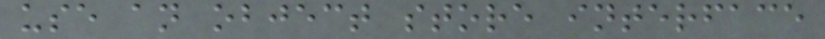use an object store interface
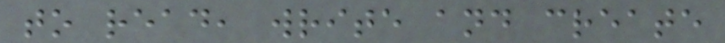to read, write and create
